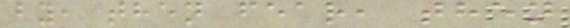by, then fear, then
